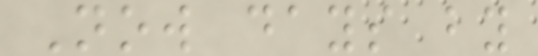Now days by
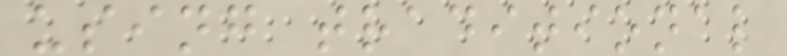using traditional
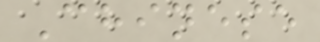Chinese
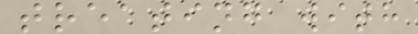treating with
